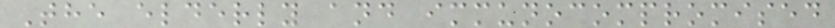The elderly and immunocompromised
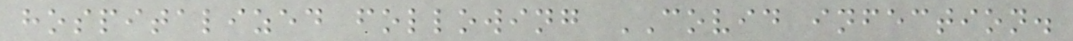hospitalized following COVID infection.
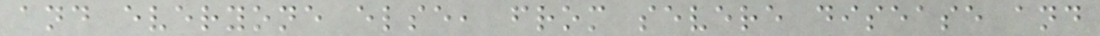and everyone else, from severe disease and
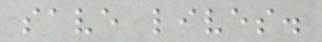save lives.
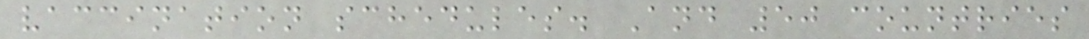vaccination schedules. And 50 countries
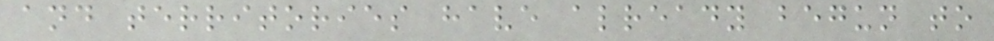and territories have already begun to
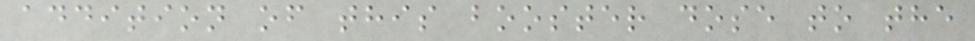addition of this booster dose to the
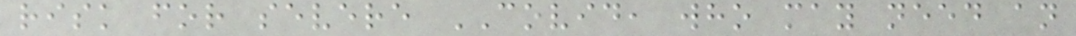risk for severe COVID, who may need an
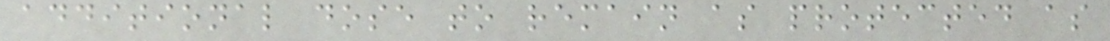additional dose to remain as protected as
